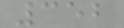352
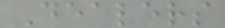Dealers
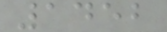1452
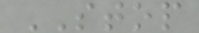STOP
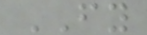FY
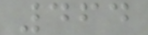464
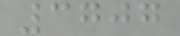3707
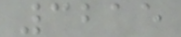3215
